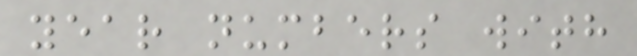year numbers with
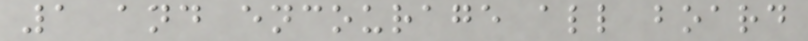1 and encourage all board
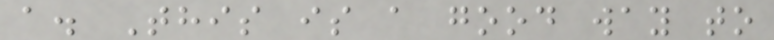a. This is a good way to
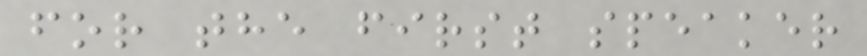for the first speaker
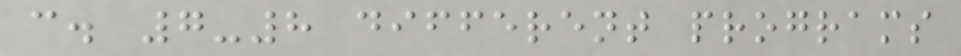c. 7-8 different programs
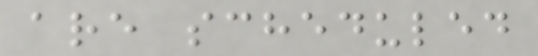are scheduled
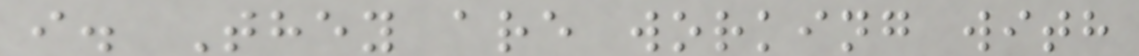i. They are working with
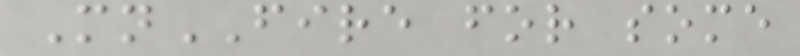MnFIRE for some
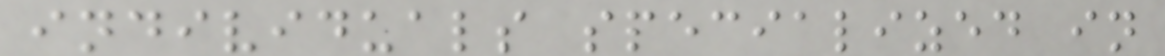individuals specialized in
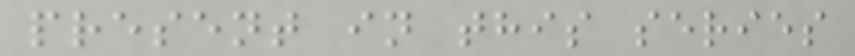present in this series
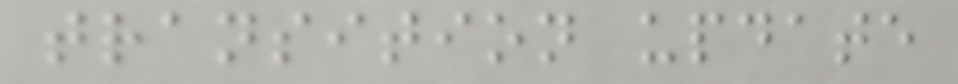transition update
